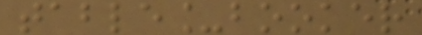table_booker
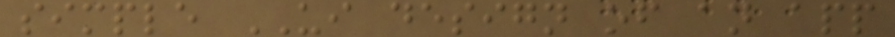simple UI design of an app
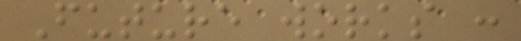Future works :
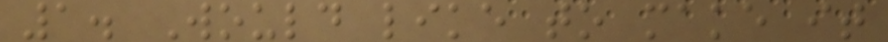1. Would like to make it
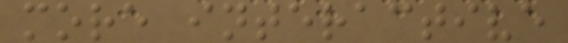more interactive
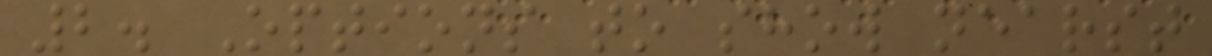2. Options to show nearst
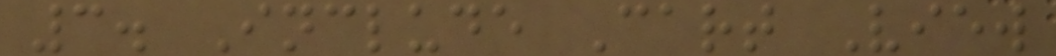3. Include Cart View
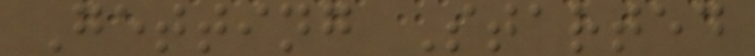Getting Started
